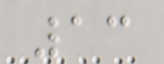13
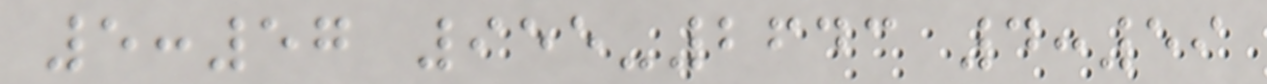5:57 955-2643 4:59
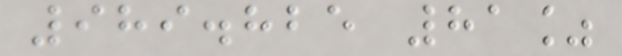989.825 81%
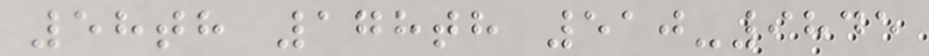58th 178th 510-9845
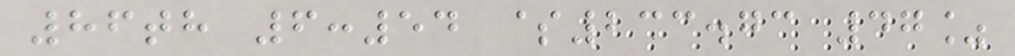86th 6:54 $233.73 47%
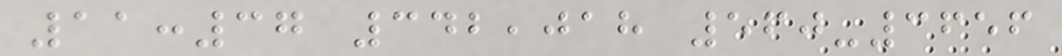11:37 342,018 560-3656
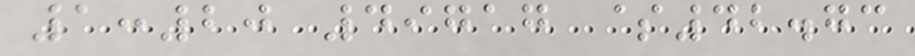1:20 49717 $42.73
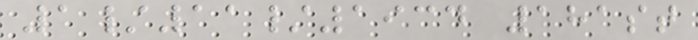1/11/1934 181st
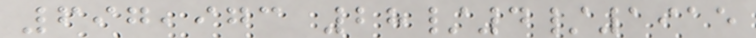697,973 28/4/1915
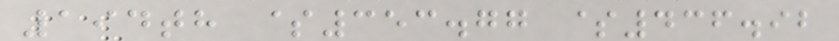194th $353.77 $436.92
